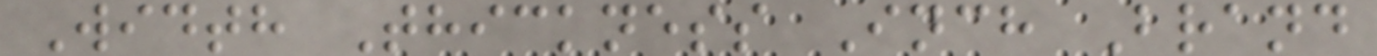Width Thickness Inch Brand
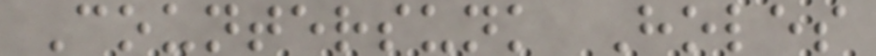Countersunk Holes
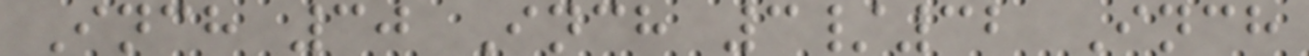Inch 30 Inch 3/32 Inch
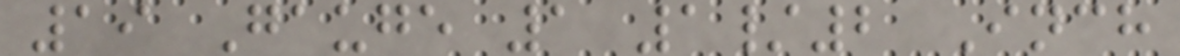19 Gauge 1 1/2 Inch
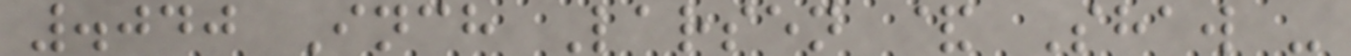.040 Inch Larsen & Shaw -
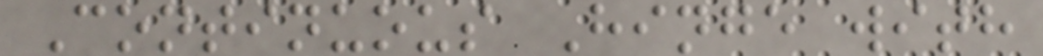Continuous Hinge with
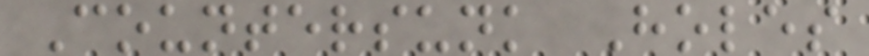Countersunk Holes
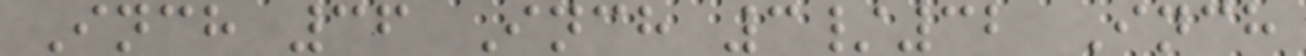Inch 36 Inch 3/32 Inch
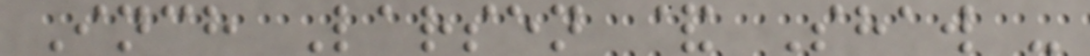Inch Larsen & Shaw -
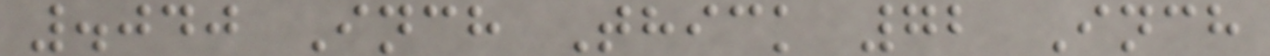.040 Inch Thick 72 Inch
